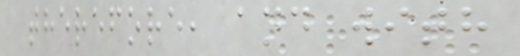therefore, and with
